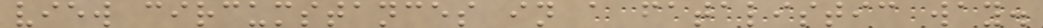view circumstances in a fatalistic way.
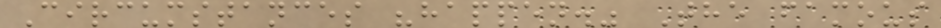Circumstances "happen." The famous
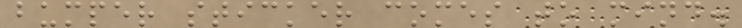bumper sticker comes to mind.
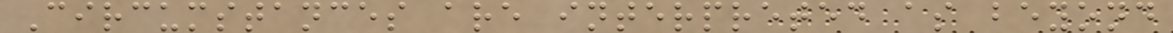Circumstances are interpreted as beyond
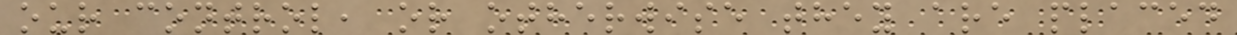our control, or otherwise they are placed
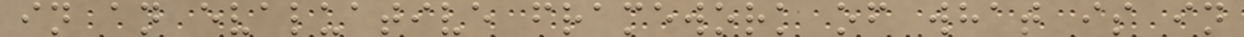in an evaluative framework of what is in
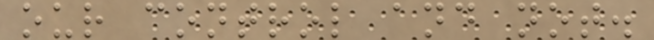our control and not.
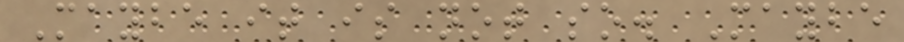Maybe it is not so. Maybe
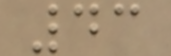43
